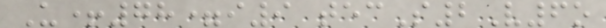U+78=i9 tecS2V6o
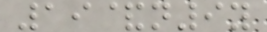19&n9y
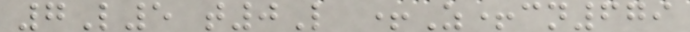7L5 t0L +Z+cn679
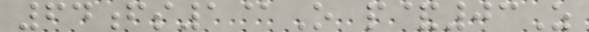64fs1@O p&03Z
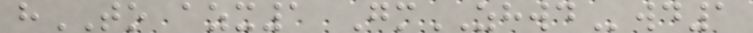hTO azx1 GmZHWDwd1
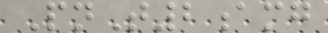PnT2amg
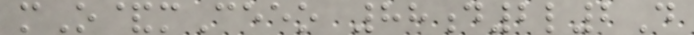mO&mCeeo 88d2l2D
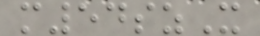m54szX
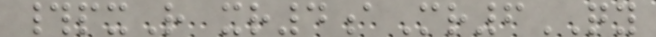#pxR xr4aMr6QY
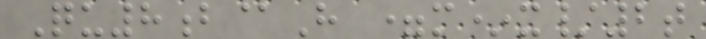Qu8b@H =m*x/2t
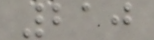210
